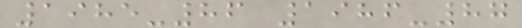1985-86 1986-87
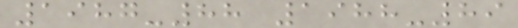1987-88 1988-89
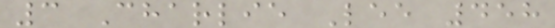3 Charlie Lee 458
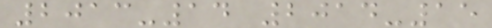2013-14 2014-15
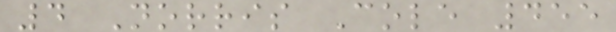4 Norris Cole 455
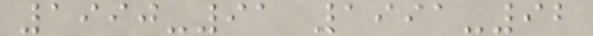1990-91 1991-92
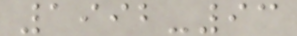1992-93
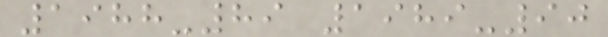1988-89 1989-90
